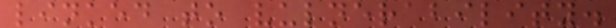linked to vulnerability.
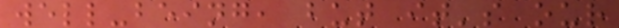well-being, but it's our
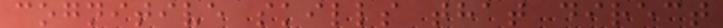cognitive skills that direct
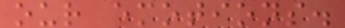our emotions.
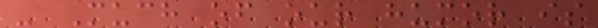- Much of our humor is
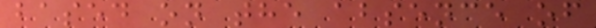based on the absence of
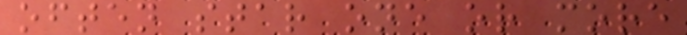often star one or more
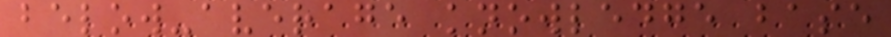below-average knowledge base
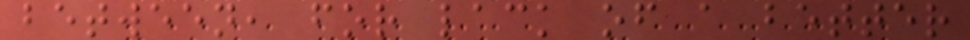between, for lack of a better
